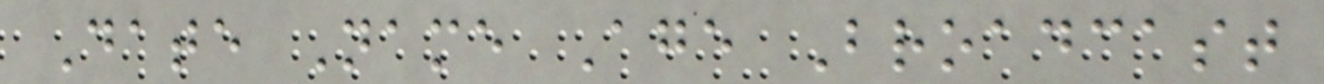Date Name Age Broadcast
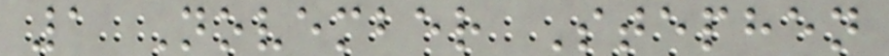1 November Stephen
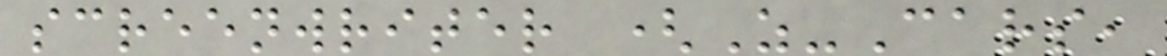screenwriter (Z-Cars,
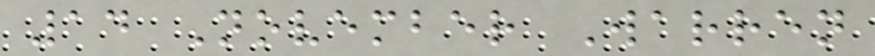14 November Warren
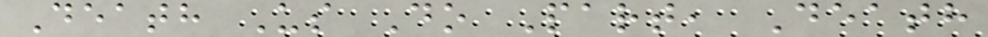Death Us Do Part, Death
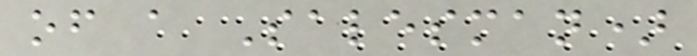of a Salesman)
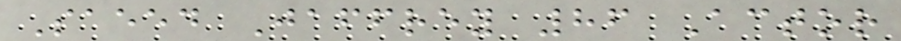Saeed Jaffrey 86 Actor
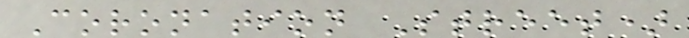Coronation Street)
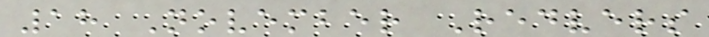18 November Redvers
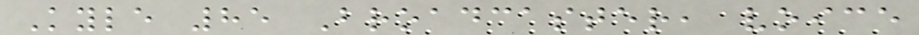Kyle 85 Broadcaster, voice
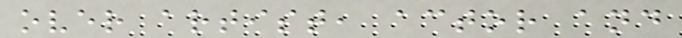over artist, actor and
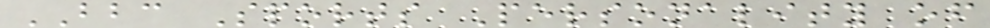BBC Sports Personality of
